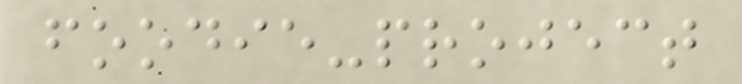foodie-project
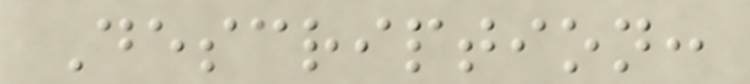Description:
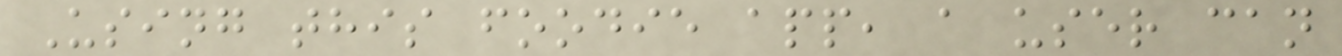Using this foodie app, a user can
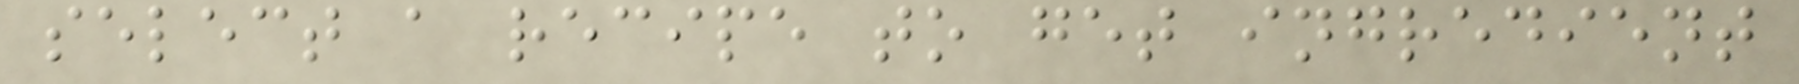select a recipe to get ingredient
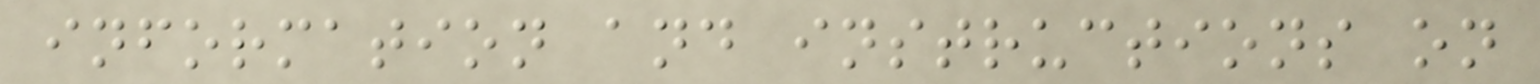information and instructions on
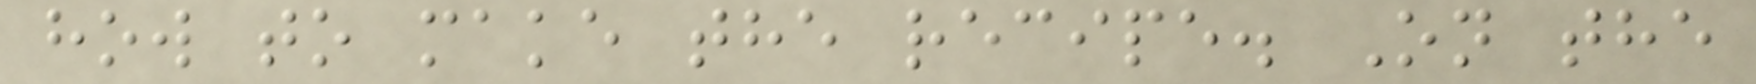how to make the recipe. On the
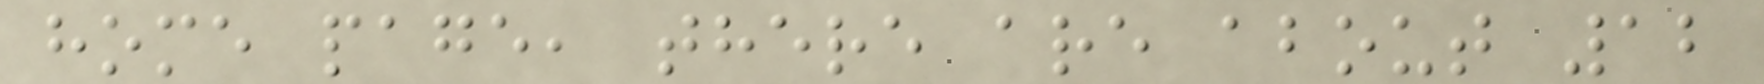home page, there are about 12
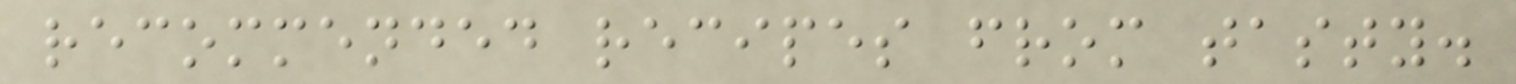recommended recipes from tasty.
